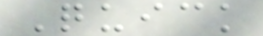Quick
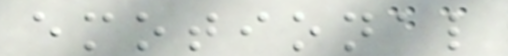emotional
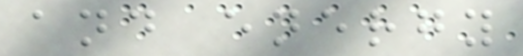and energy
